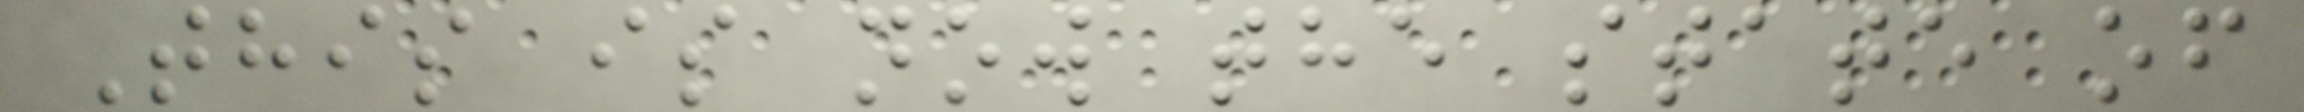This is now the state of
